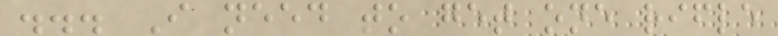... I need to get one rifle
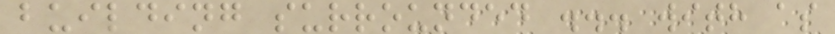building surrounded ... with as
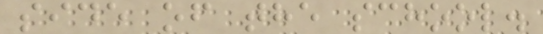side of the school.
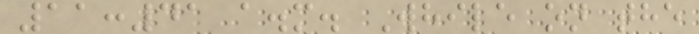11:41 a.m. While on the
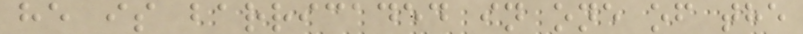he is barricaded in one of the
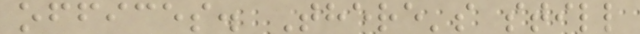offices. There's still
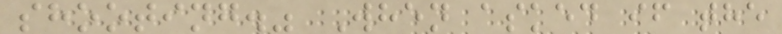shooting." When asked if the
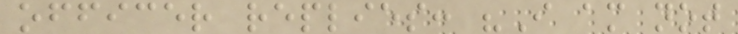officer replies: "I am not
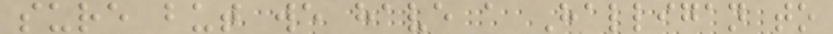sure but we have a Halligan to
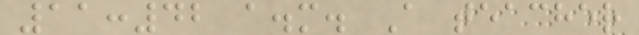11:42 a.m. A teacher
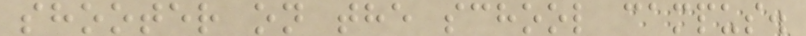shooter on the school campus.
